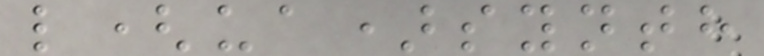l(ua)synth
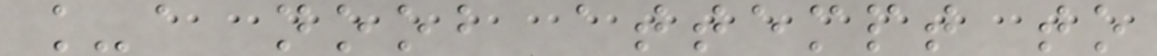_a noob attempt to
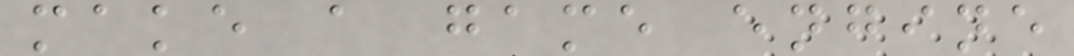make a game engine
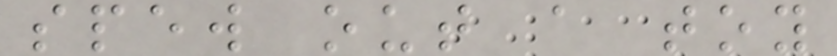spew out a toy
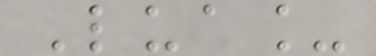Lua_
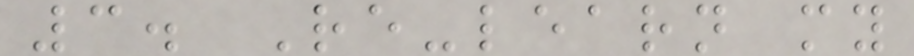3. Re-learn my
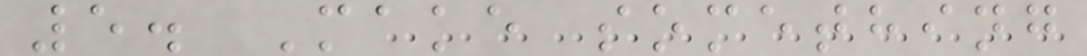5. Make something
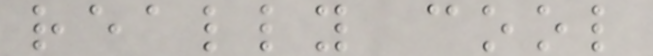really cool
